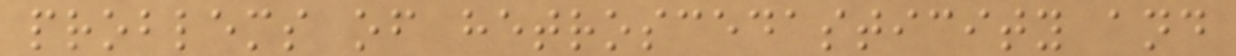problems of hetroscedasticity and
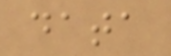data
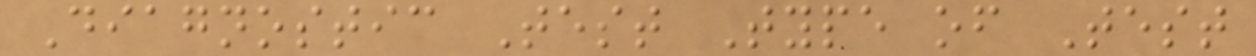Diagnostic Test Type of Test
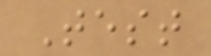Test
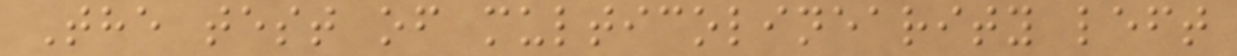The test of multicolinearity left
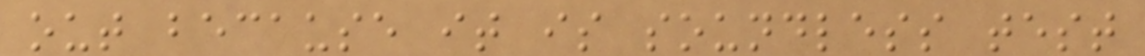out because it is soundless test
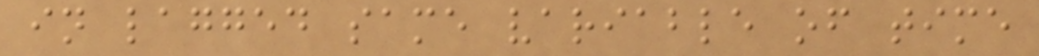in lagged same variable of time
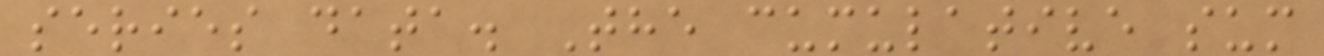series data. The cumulative sum
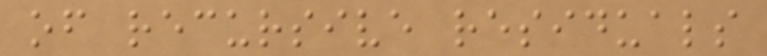of recursive residuals
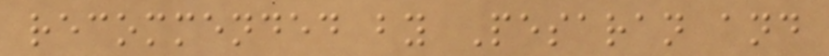recommended by Pesaran and
